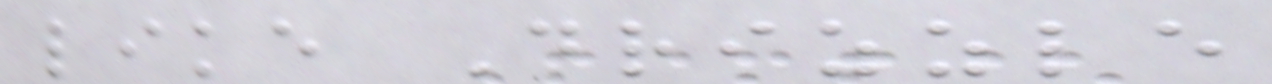like Drizzle
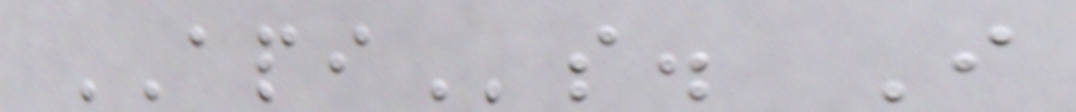APIs. I
